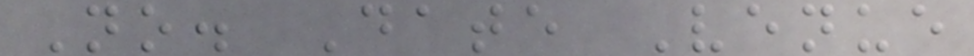No. Date Venue
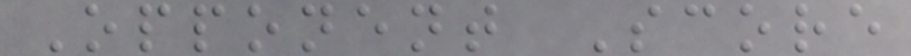Opponent Score
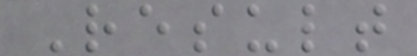Result
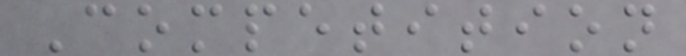Competition
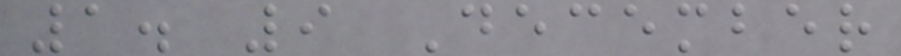1. 9 December
